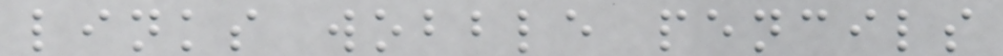links wobble pencils
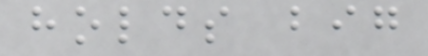holds big
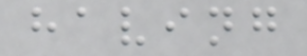having
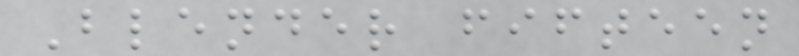Blender fifteen
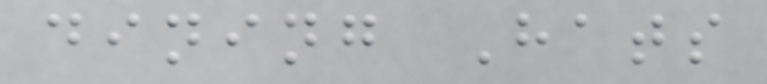dining Hats
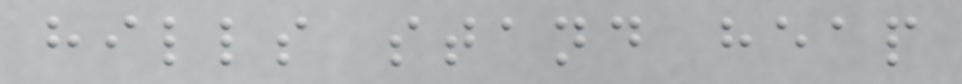hills stand heap
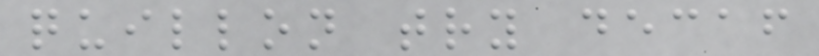quillon try decaf
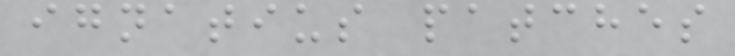ignatius patches
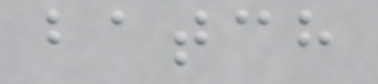batch
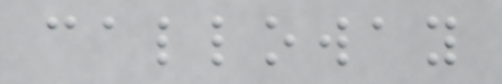calloway
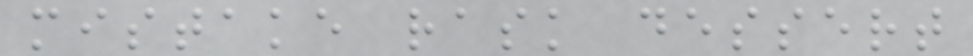mistake rask dessert
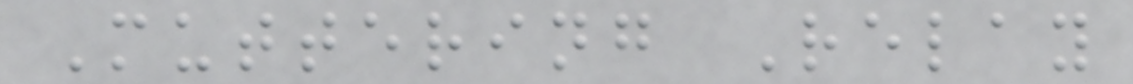Muttering Relay
